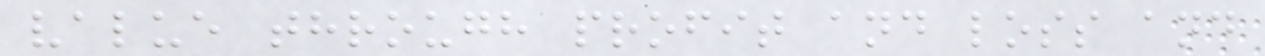value through profit and loss and
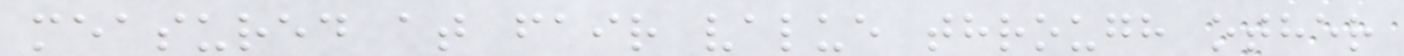measured at fair value through other
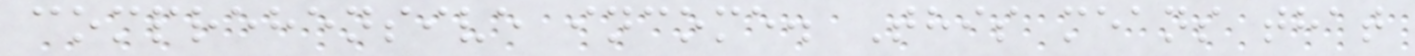comprehensive income. This means that
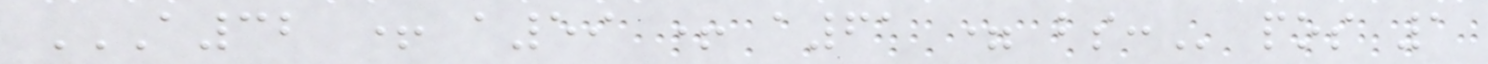A32 + A59 + A61 = BS: pos 1
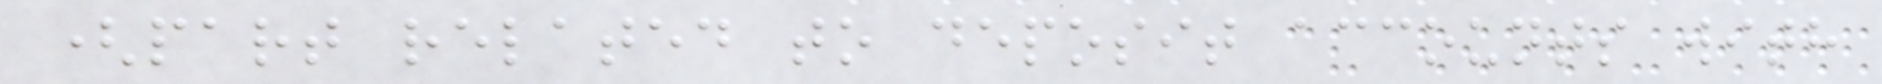(part related to deposit accounts with
